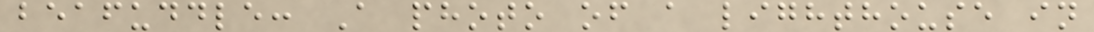beafuddle: A photo of a lighthouse in
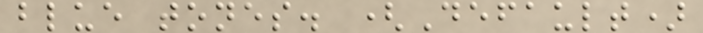blue tones. (Default)
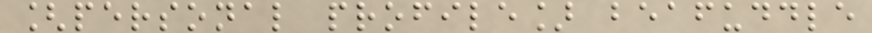[personal profile] beafuddle
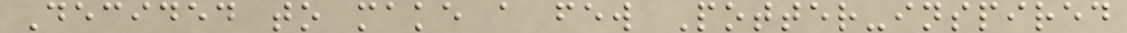Decided to make a few Potter-inspired
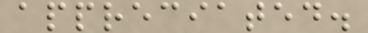appreciated.
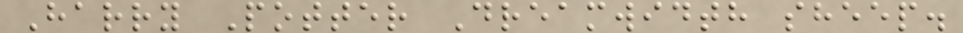Harry Potter Dreamwidth sheep.
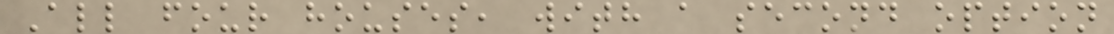All four houses, with a second option
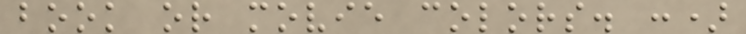book or movie colors. :)
